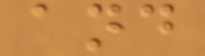and
